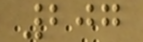207
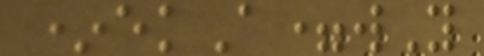*ekA=wY
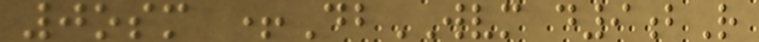0osm +DbWVM d9bR
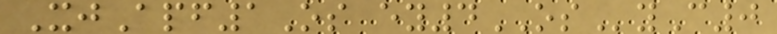XjApf1Os ey4OSyC0
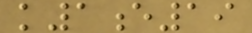k1e19
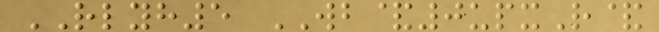RLYH5 WB&0upxR&
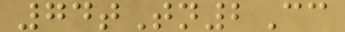74tTn2Cc
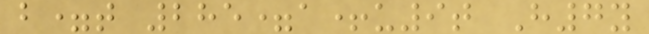b=t 285=a+u9t H7y
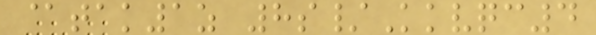@tak1z 8s/Kkvqc4
